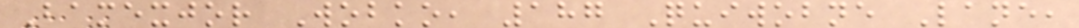Bamexjor Wobko, 187 Quiwobne Lane,
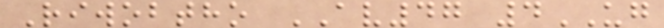Riwobtho AV47 4UG
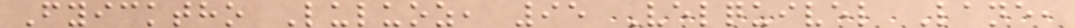Fyicktho Luluoz, 95 Velquivel Lane,
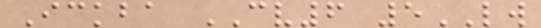Ickba CV6 5LW
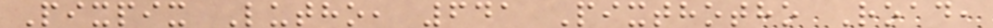Pixpix Lutho, 641 Pixthotho Road,
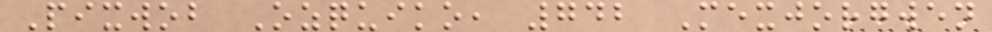Pixwob Ozquiko, 742 Mexjorgwen
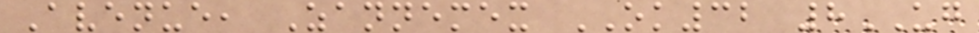Avenue, Zannemex OK32 8UG
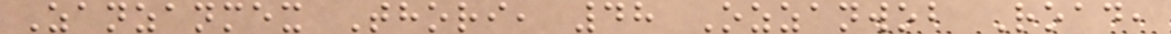Zanzanmex Thori, 48 Ozzanwob Road,
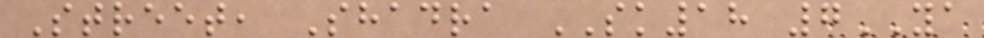Street, Shadra SK18 7YA
